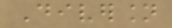Diversion
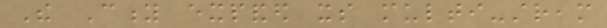The City expanded its multi-stream
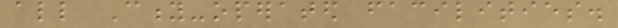all City-operated facilities.
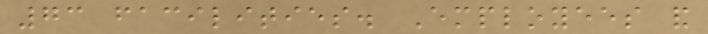73 facilities. Employees and
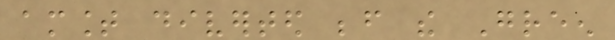amount diverted before the Green
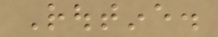Routine.
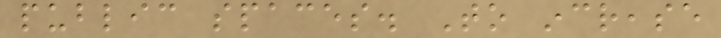public spaces. To increase
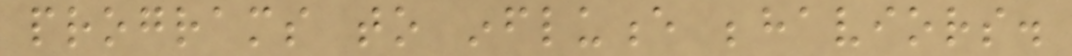programs to influence behaviors.
